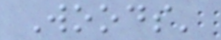Woods'
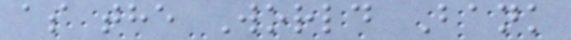as the World Bank
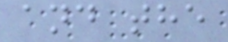and the
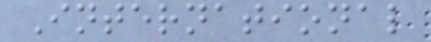International
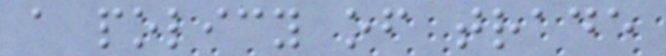a policy of trade
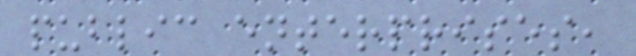public enterprises,
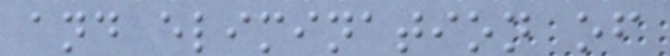and elimination of
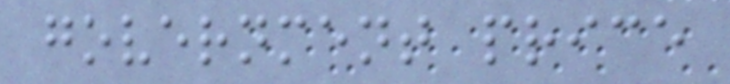government price
